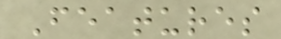Features
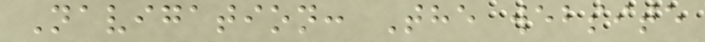Navigation: The website
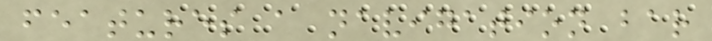features a navigation bar
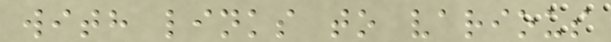with links to various
